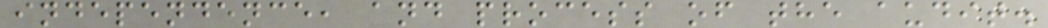independence, and process of the audit.
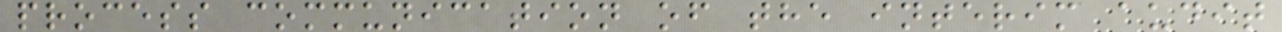process communication of the interim audit
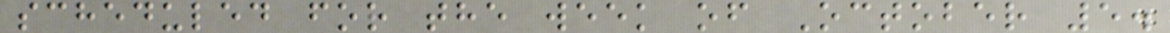scheduled for the week of October 5.
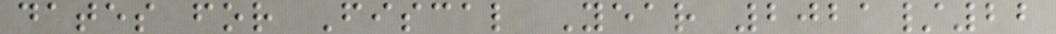dates for Fiscal Year 2021/22
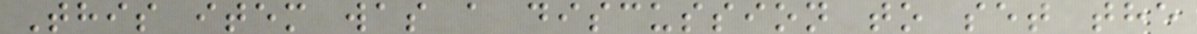This item was a discussion to set the
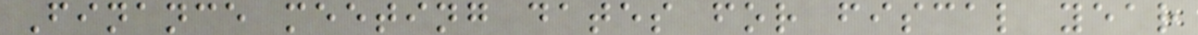Finance meeting dates for fiscal year
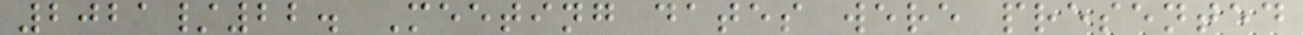2021/22. Meeting dates were presented
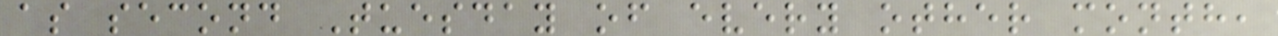as second Tuesday of every other month,
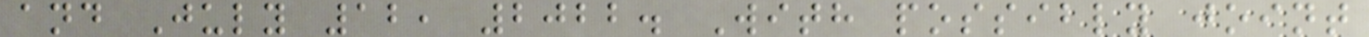and July 12, 2022. With possibly joint
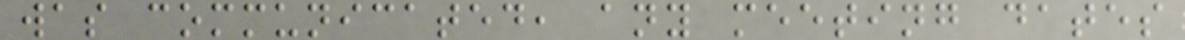was communicated, any meeting dates
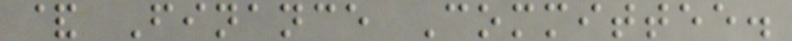& Finance Committee.
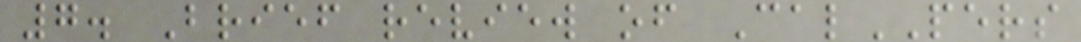7. Brief review of CalPERS
